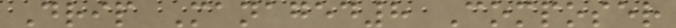Drip Managed8 Composer
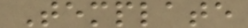Template
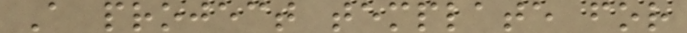A project template for
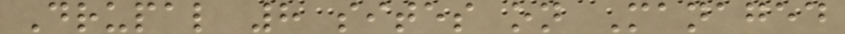Drupal 8 sites on Managed
